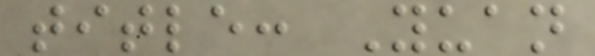title: Yuan
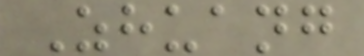Zhuang
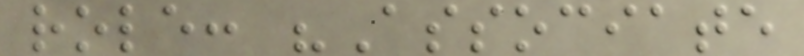role: "Associate
